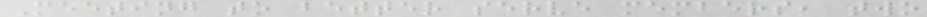Meeting to better serve members, two
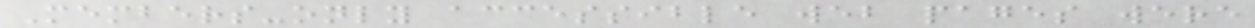Members-only accessible web pages were
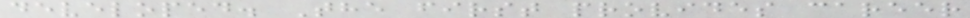developed. The first provides career
